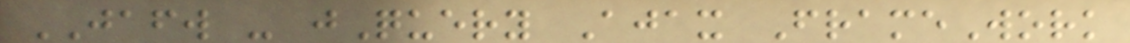JAFW - jQuery Ajax FrameWork
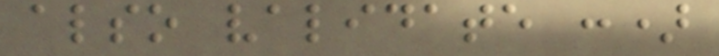also validate :)
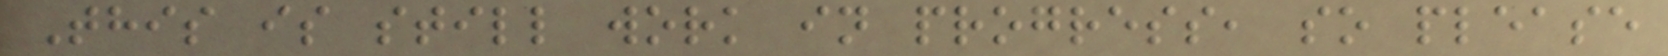This is still work in progress, so please
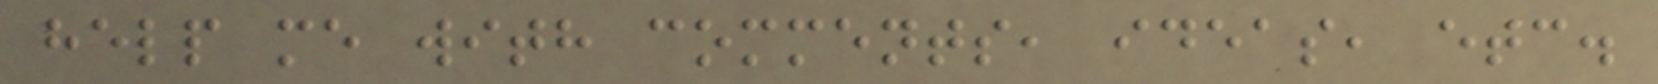help me with comments, ideas, etc.
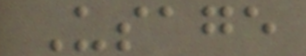Usage
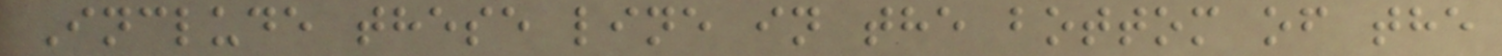Include these line in the bottom of the
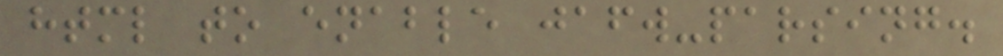html to enable jafw-parsing.
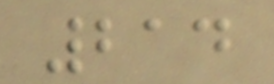214
